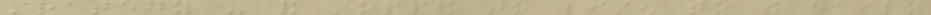strategy - and stopped to listen to the daily
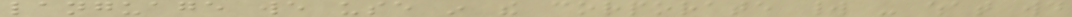language we use in the corporate world - what would
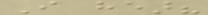I hear?
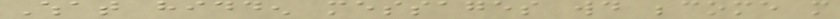What hidden messages would become more
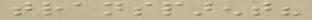transparent?
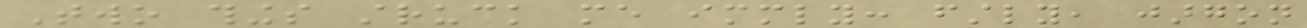Two things struck me immediately: firstly, jargon
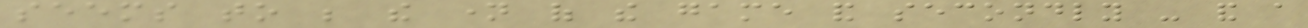seems to be the name of the game and secondly - and a
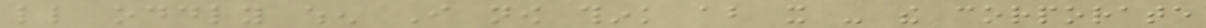little oddly when I now think about it - the corporate
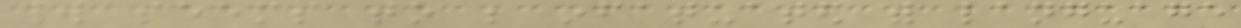world seems to be infatuated with language
